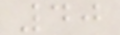40
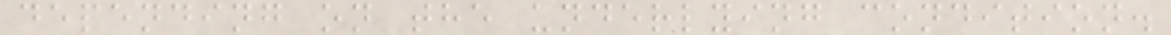depending on the underlying condition.
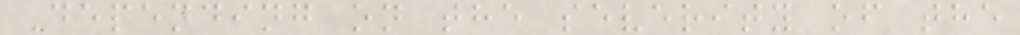Depending on the severity of the
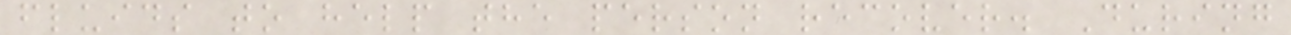fluids to help the person recover. During
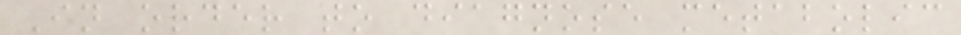In order to diagnose metabolic
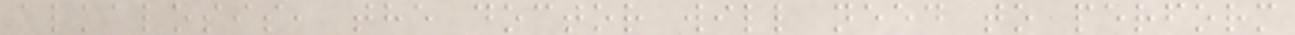alkalosis, the doctor will need to perform
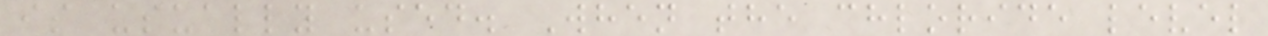is usually used. When the chloride level
